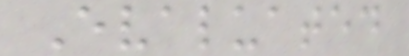Evaluated
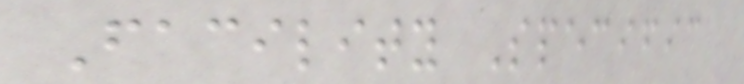Facility Specific
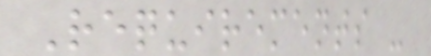Requirements -
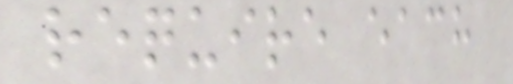require each
